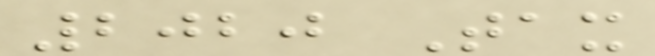2020 Tax
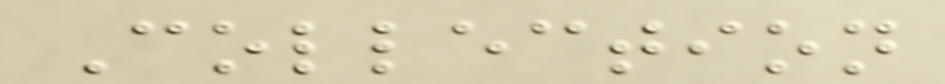Collection
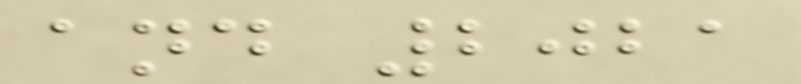and 2021
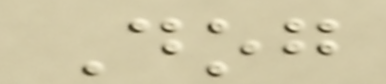Dog
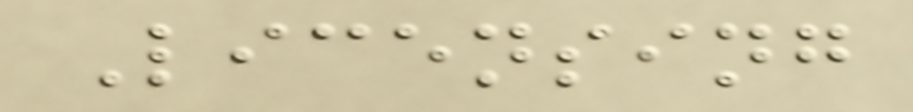Licensing
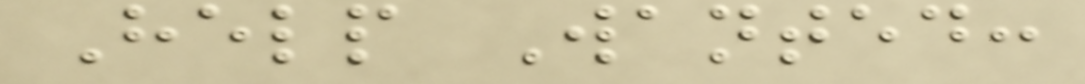Help Wanted:
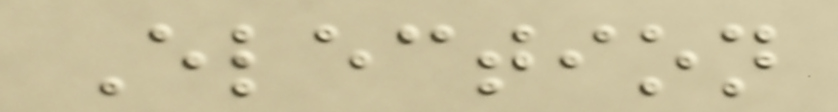Election
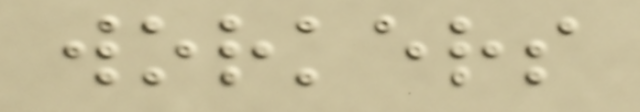workers
